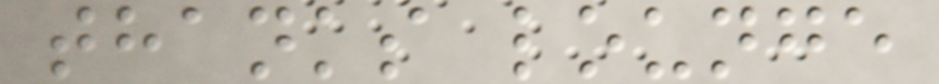thanks lounge
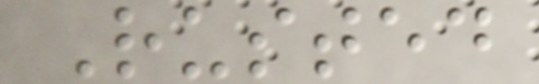Rusted
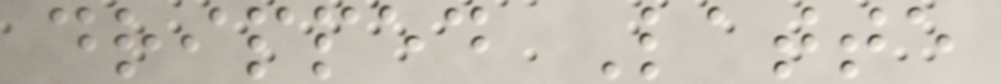dripped Latte
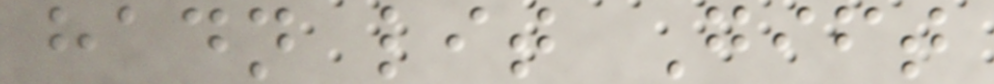hadn lit Gift
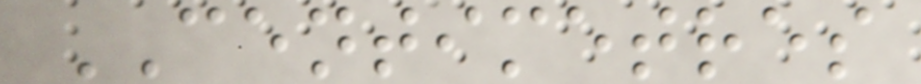CENTIMETRES
